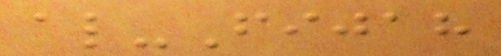al-Fijah
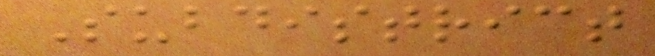Subdistrict
